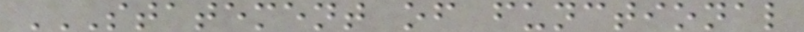STATEMENT OF FUNCTIONAL
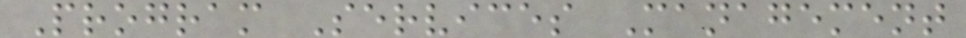Program Services Management
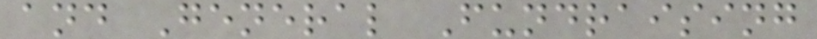and General Fundraising
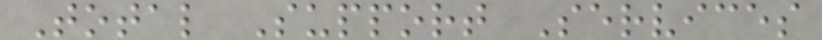Total Support Services
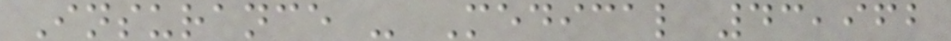Insurance - Medical 43,962
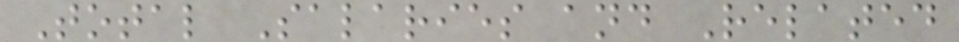Total Salaries and Related
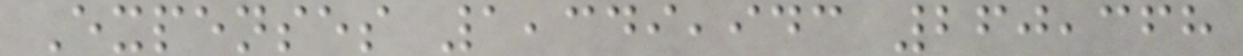Expenses 1,349,943 260,368
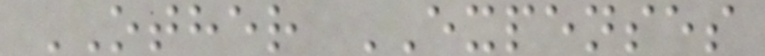OTHER EXPENSES
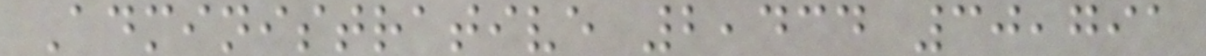Administrative 2,434 30,791
